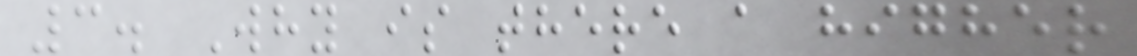3. Why is there a higher
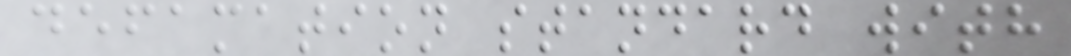defamation standard with
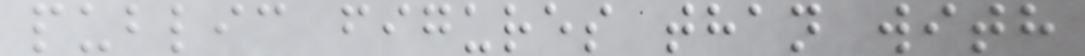public figures than with
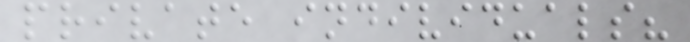private individuals?
